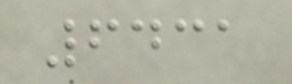6431
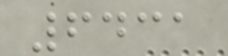6431
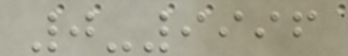0-9996
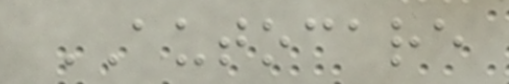AUTOCARE
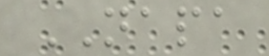NAPA
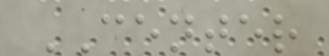CENTER
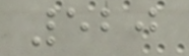520
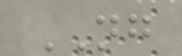NG
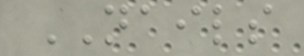NAILS
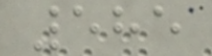585
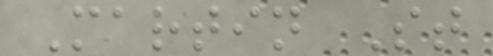Martin St
